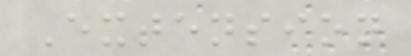Extension
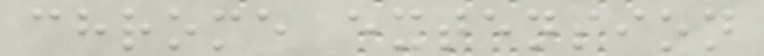chrome extension
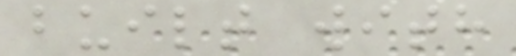built with
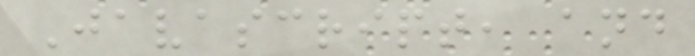Javascript, and
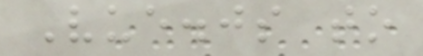Vue.js to
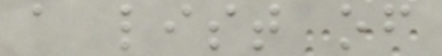a list of
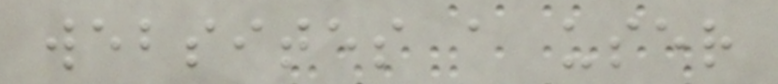websites a user
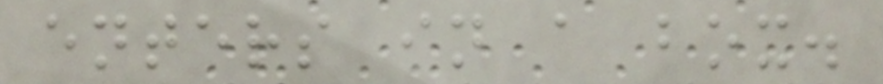enters in a box.
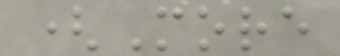(More
